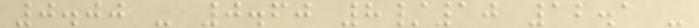0.00 - 0.60 8/10 12.1 -
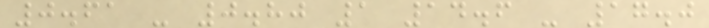0.61 - 0.80 1 14.6 - 17.0
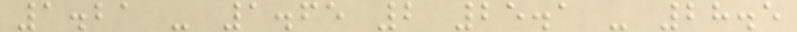1.21 - 1.65 2 25.1 - 28.5
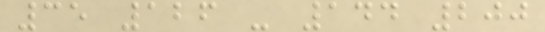35 126 - 144 200
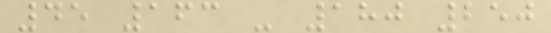45 163 - 180 250
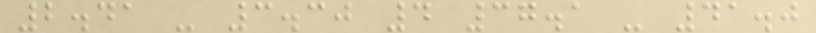2.41 - 3.30 4 37.1 - 41.0
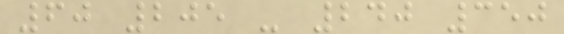60 205 - 240 350
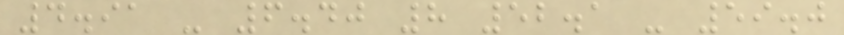4.91 - 6.40 8 52.1 - 59.0
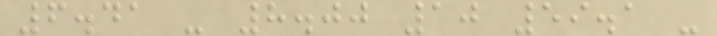6.41 - 8.00 10 59.1 -
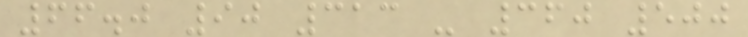66.0 90 313 - 360 500
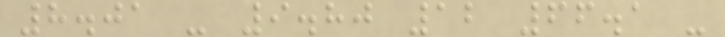8.01 - 9.80 12 66.1 -
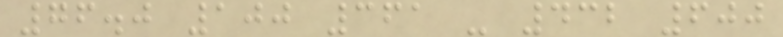76.0 100 361 - 432 600
